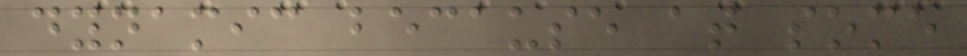dynamic because at some
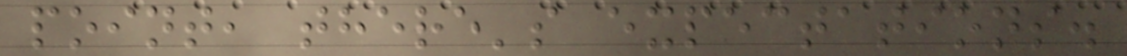point, there's expectations.
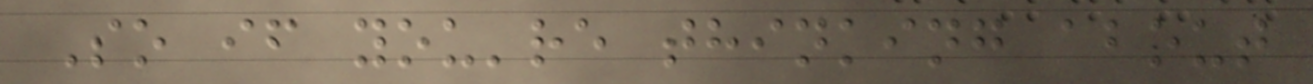So if you're thinking about
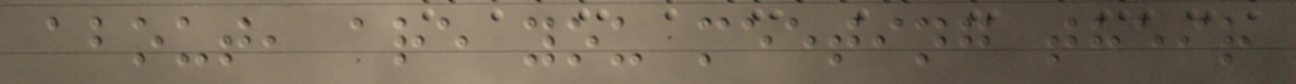about, are you meeting their
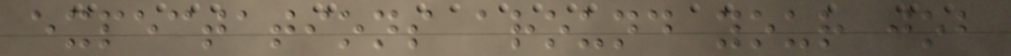expectations around your job
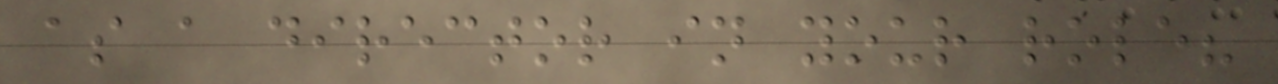as a director in your role?
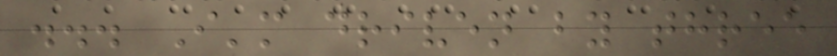... I'm driven by three
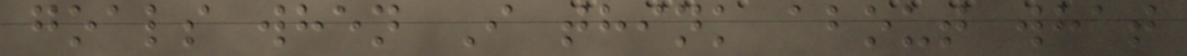goals when I think about what
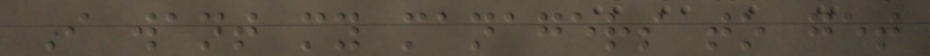I want my managers to get
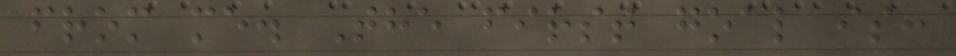from me. The first goal is:
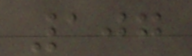107
